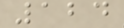124
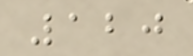120
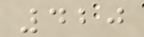420
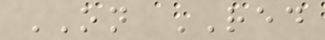ON RED
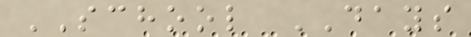SCHOOL DAYS
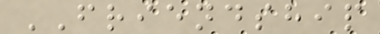FRIENDSHIP
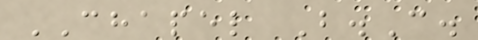CHAPEL B.C.
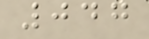047
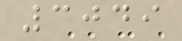3049
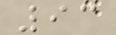93
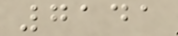7141
